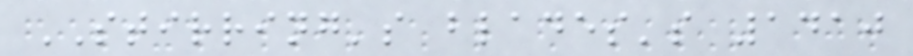STIRRING's blades's 1410
